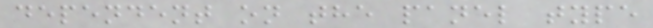dependent on the panel type
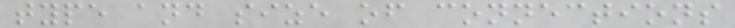type and size of connections
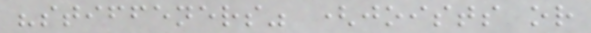"stiffeners" (joists or
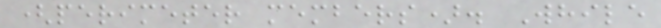(perimeter members). While
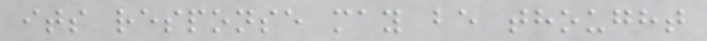its response may be thought
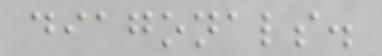diagonals.
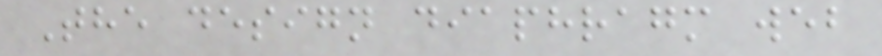The design diaphragm web
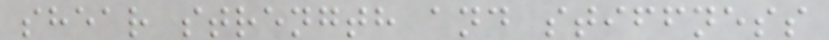shear strength and stiffness
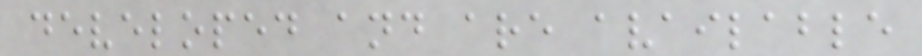developed and are available
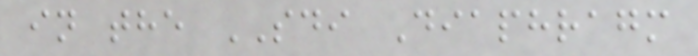in the SDI Diaphragm
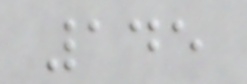145
